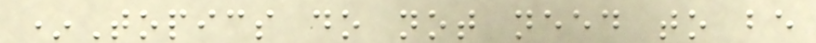*Topics do not need to be
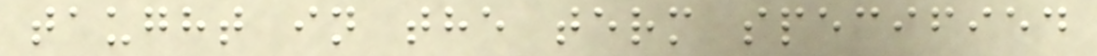taught in the term specified
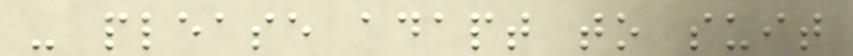- please adapt to suit
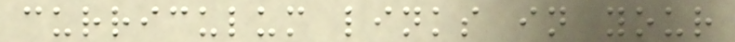curriculum links in your
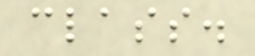class.
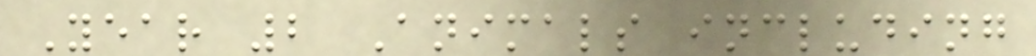Year 2 Animals including
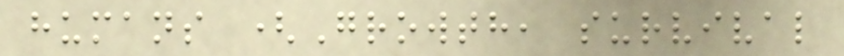humans (Growth, survival
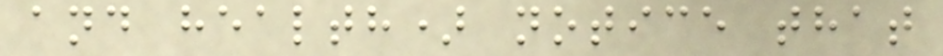and health) notice that
